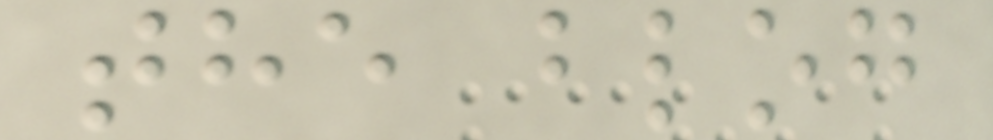the blog
